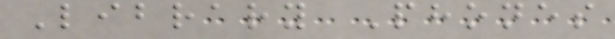Library Phones
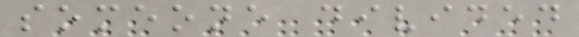someone divided
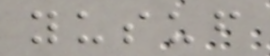yusuf
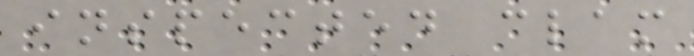inspected clam
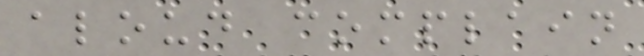aloud complain
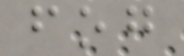fog
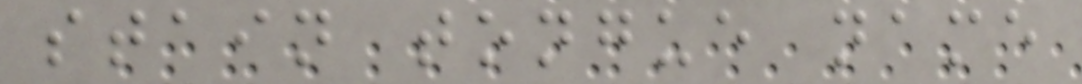stain tongue name
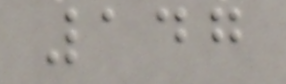147
